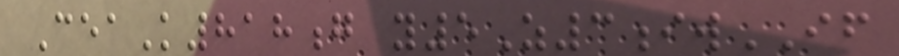CeaK818g y5Z3iwIF
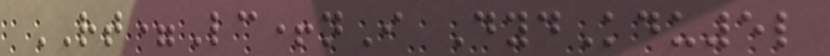RT=Lc+nI DydKdu5l
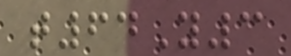t64Y3
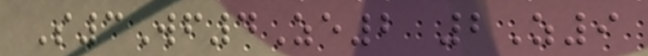S3Wf4Ze2 2Z9
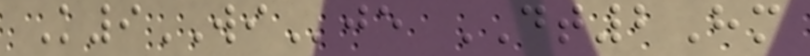K9WIje DT2Hm
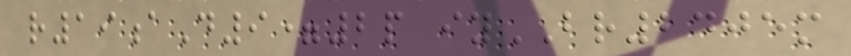r19aD9=2p iyBR2405m
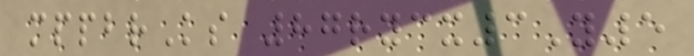mppbrKs 87rycx3Y5
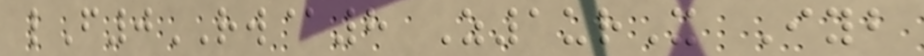lF0RW@8 Z1urX Iyb
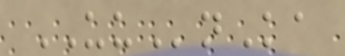UUnKa
